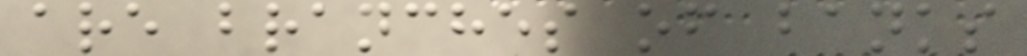are branches of banks
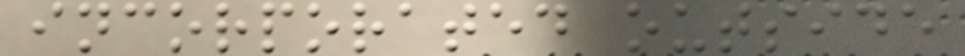incorporated outside
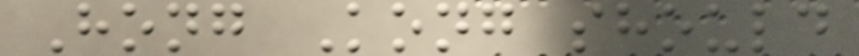Hong Kong should
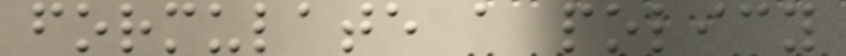formulate a policy
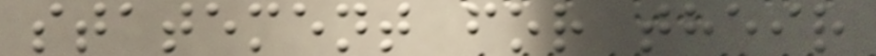statement for their
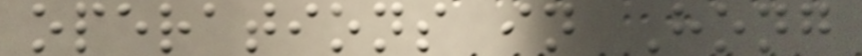operations in Hong
